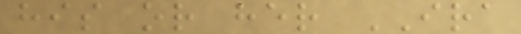his or her IRA
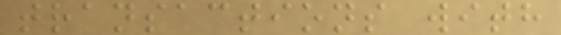transactions with
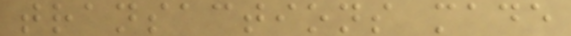transactions made
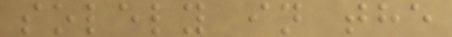solely in the
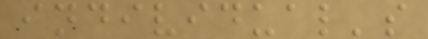individual's
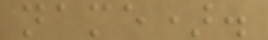name).
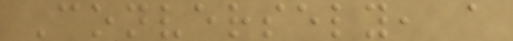Conversely, a
